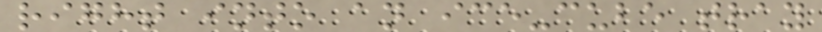right into an ice-cube tray
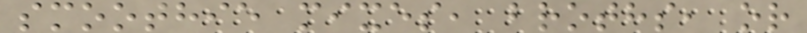smoothie mixes, broths, or
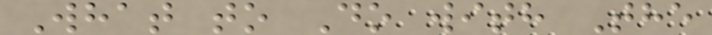What to Do with The
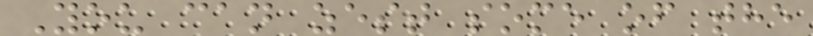You can zest some of the
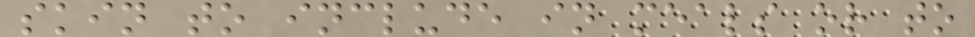skin to include in meals or to
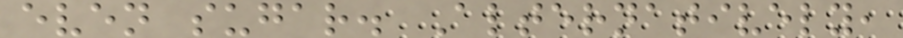even sugar. Alternatively,
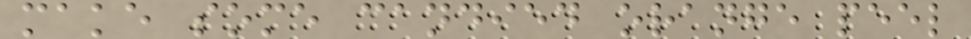make some candied orange peel
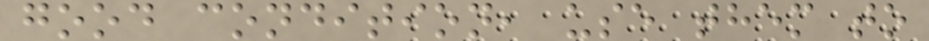good condition, use them to
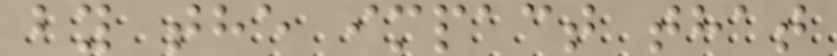by the impact that
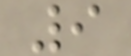9
